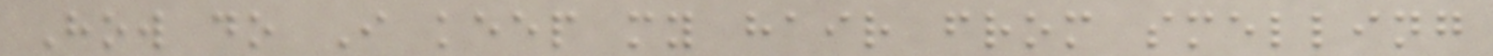How do I keep my hair from smelling
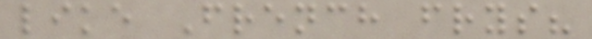like French frys?
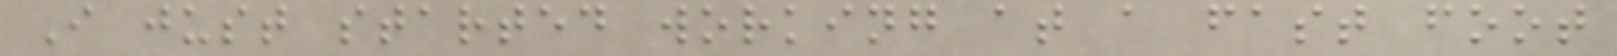I just started working at a fast foot
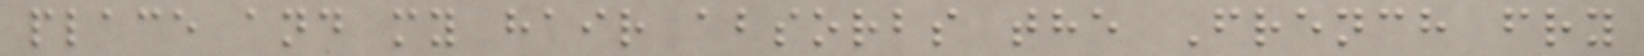place and my hair absorbs the French fry
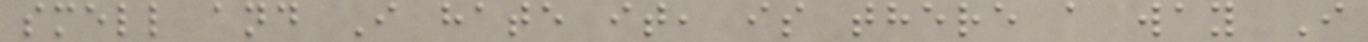smell and I hate it, is there a way I
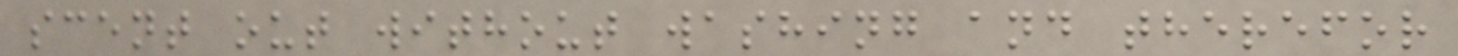scent out without washing and therefor
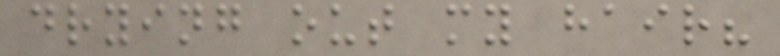drying out my hair?
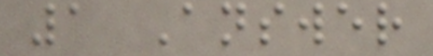1 Answer
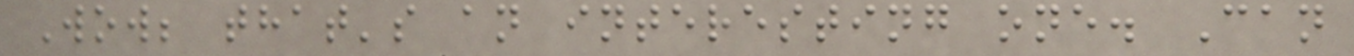Wow; that's an interesting one. Can
